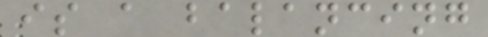is a balancing
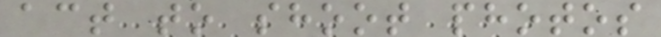act to shoot photos
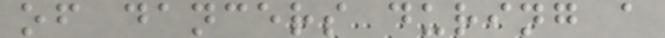of dancers during a
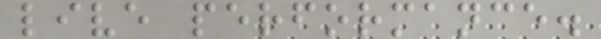live performance.
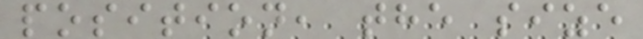position, the size
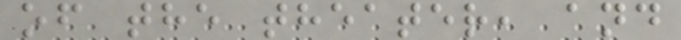of the theater, and
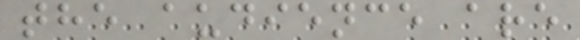the audience are
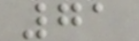71
